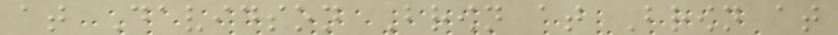at Davidson Brown at Brown at
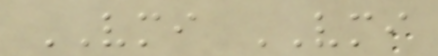VMI VMI
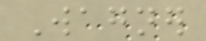Wagner
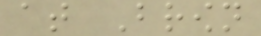at Brown
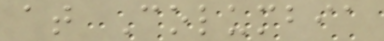at Columbia
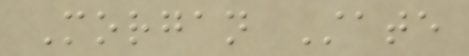Morgan State
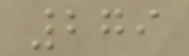279
